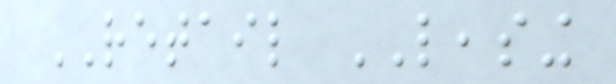RETAIL LEASING
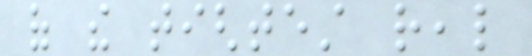of the tightest real
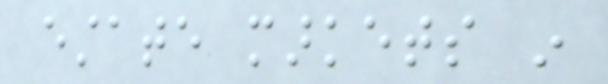estate markets in
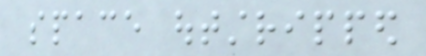space outstripped
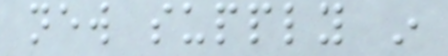new supply in
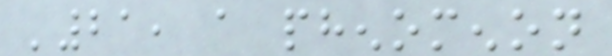'21, a phenomenon
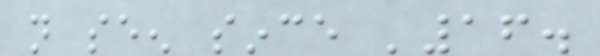not seen since '16.
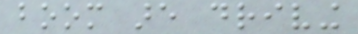boom are driving
